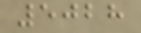5028
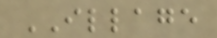ILLAGE
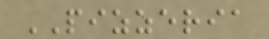PIZZERIA
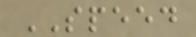SPEED
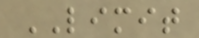LIMIT
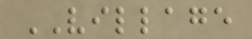VILLAGE
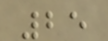25
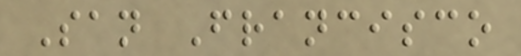San Francisco
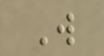W
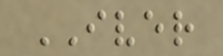IVER
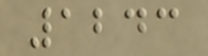1243
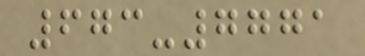673-7771
